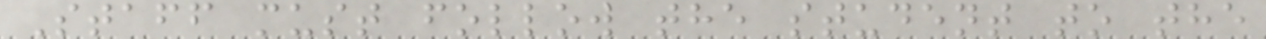Staff must follow the student to the
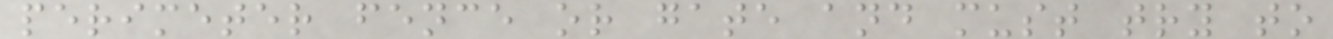perimeter fence or gate and must try to
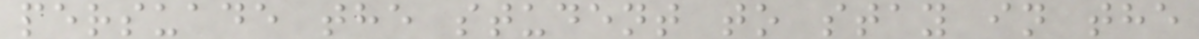persuade the student to stay in the
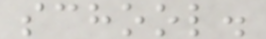school.
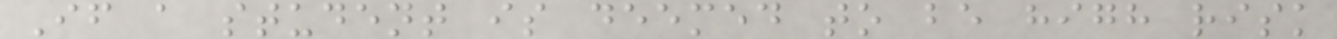If a student is deemed to be high risk
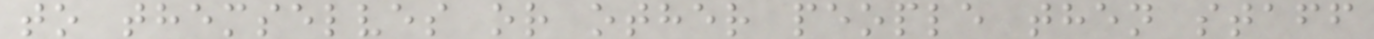to themselves or other people then staff
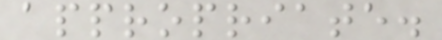appropriate.
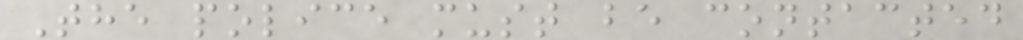The police must be contacted
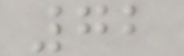72
